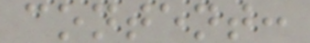content:
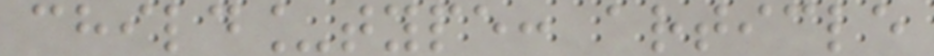child_type: article
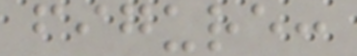figure:
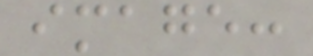image:
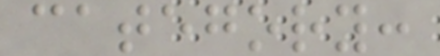category:
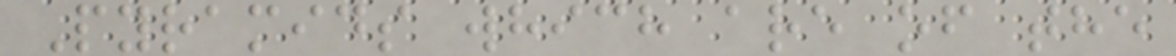Pyramids which are of the
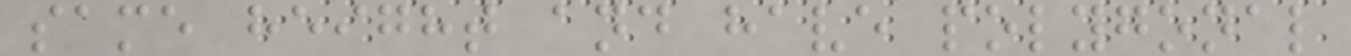same height and have polygonal
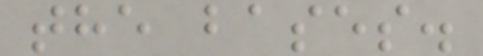the bases.
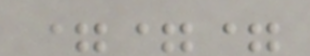===
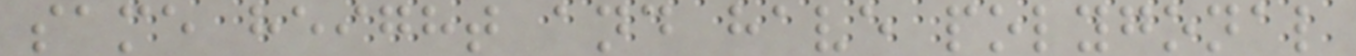same height and have polygonal
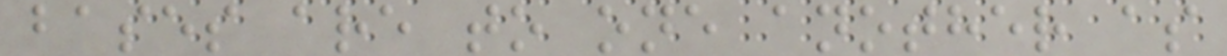bases are to one another as
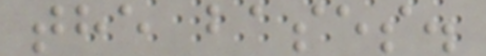the bases.
